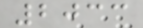2033
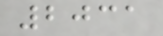2031
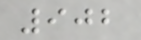902
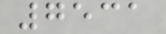7531
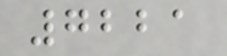7221
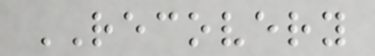RECOVERY
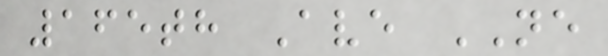165th Ave NE
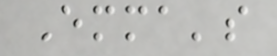Emma's
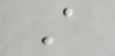A
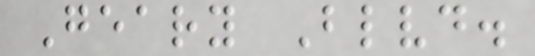Geary Blvd.
